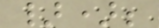});
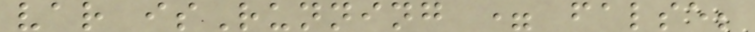var isRunning = false;
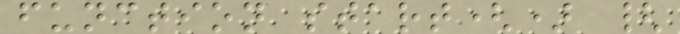function start() {
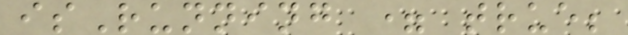isRunning = true;
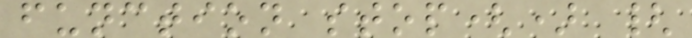function stop() {
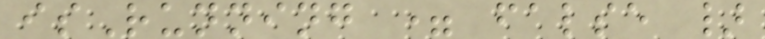isRunning = false }
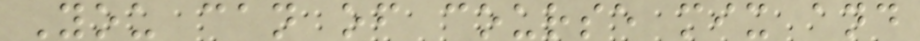You can of course mix and
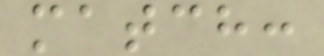match:
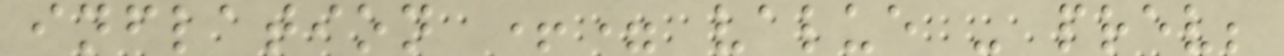inflation += value - prev;
